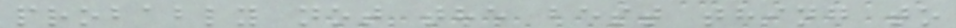probably not the best thing to
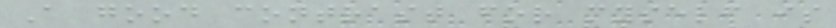A good contrast for myself is
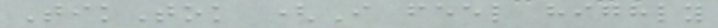TikTok (I feel highly
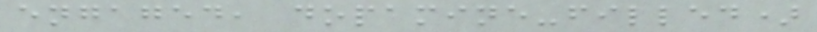engaged, dopamine-filled)
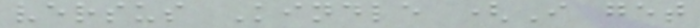versus Kindle (I get
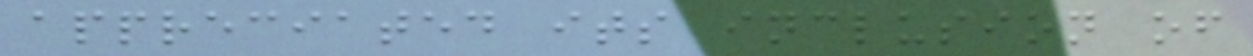appreciated its inclusion of
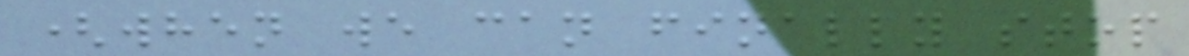(when we can finally stop
